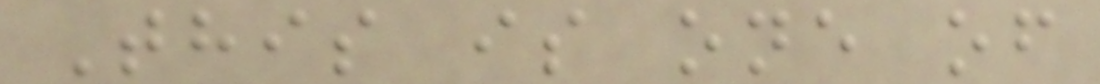This is one of
